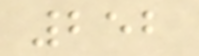252
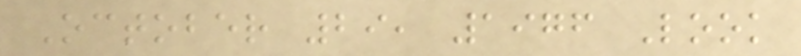October 29, 1976 Look
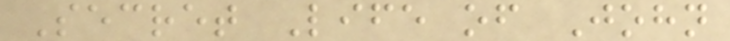Secret Life of John
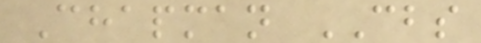Chapman CBS
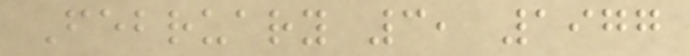February 3, 1977
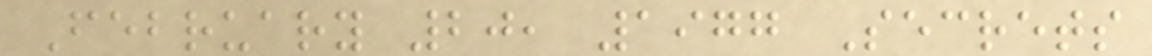February 20, 1977 Secrets
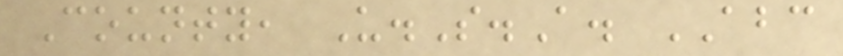County, U.S.A. ABC
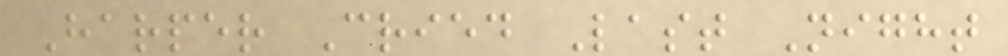Harper Cried Last Night
